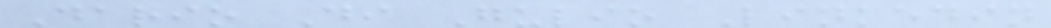Dario Di Gulio Linkedin
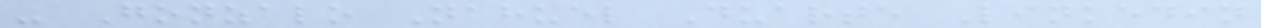- Gonzalo Nahuel Duarte Linkedin
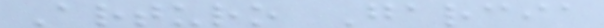Arturo Garcia
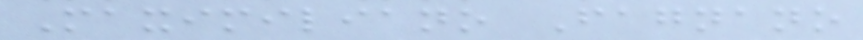Maximiliano Fagnano
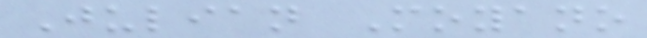Julian Moyano
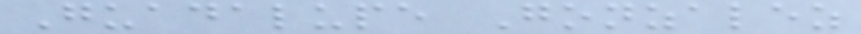Guadalupe Gonzalez
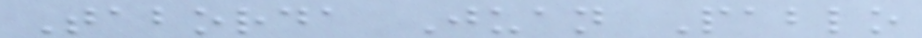Taborda Juan Pablo
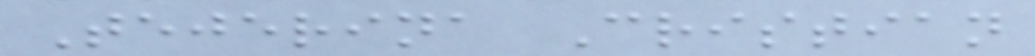Tejerina Cristian
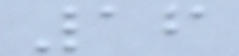16
